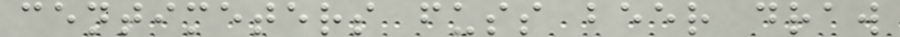centimeters fuss beer draw
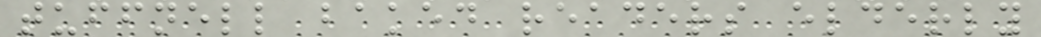tuffnell baked readers elderly
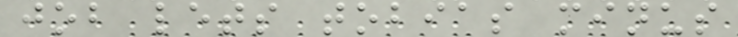job lets tobias minus
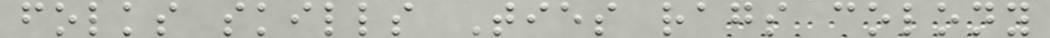folks skills Ties rags colony
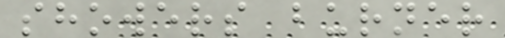showers burner
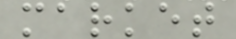market
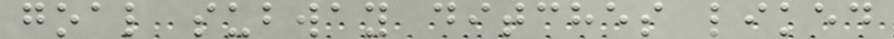goal subway ditches liked
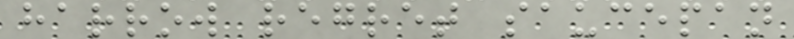harrow regret saucepan
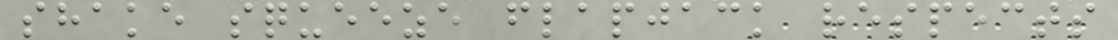shake squeeze flapjack respects
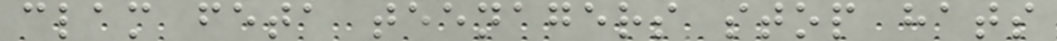clam feta teenagers stop hats
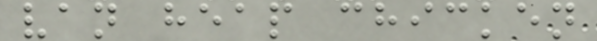van heap chicken
